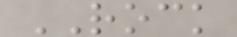ROCK
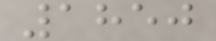1850
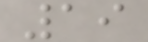19
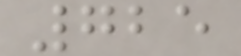725
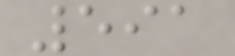591
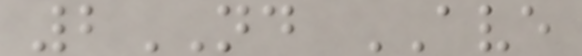2ND AVE
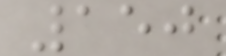150
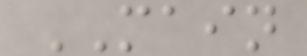MAIN
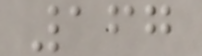167
